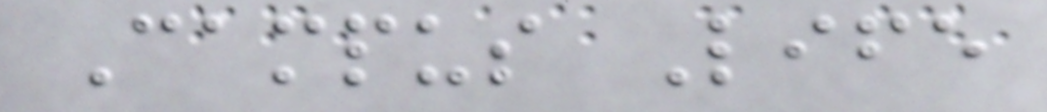Campus Life
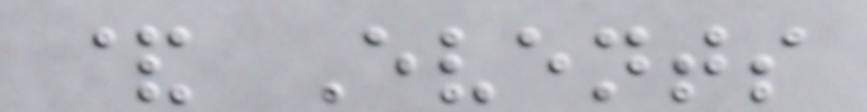& Events
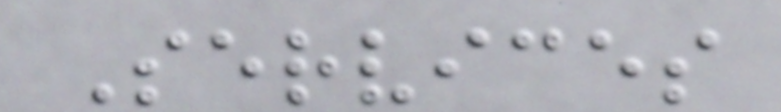Services
